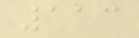113
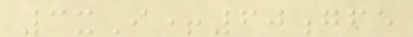3xI+60gfe
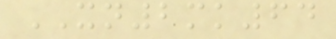XN2mk64
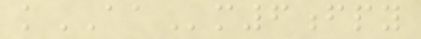kAAm6fpy
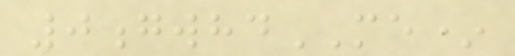0gwhdME*
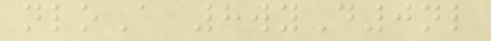nloA 8wyD0nl
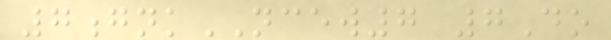7gnkNCEW7 7Do
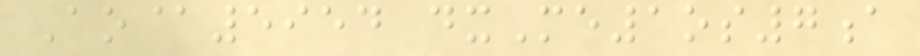Ao@5954 dxMe1os7a
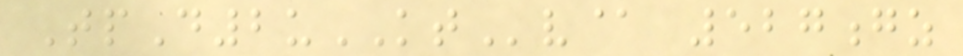TpD2uKTv@ 527gz
